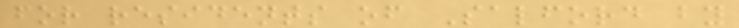for residents of Salford by
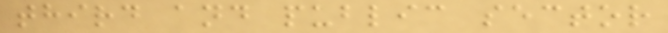third and public sector
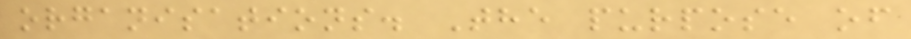organisations. The purpose of
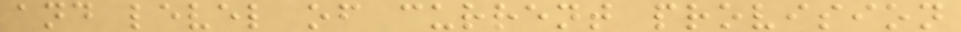and level of current provision
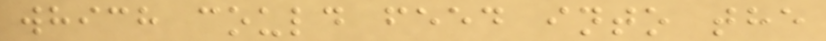which could feed into the
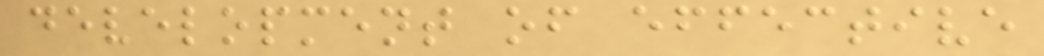development of effective
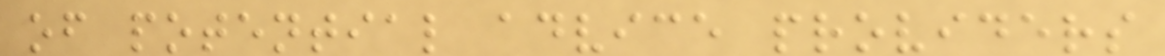of potential advice providers
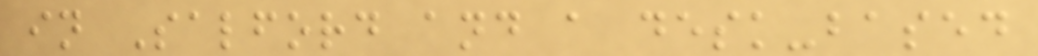in Salford and a desk-based
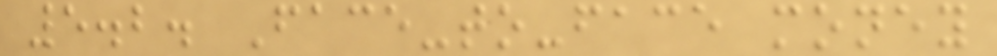5.2. Face-to-face money
